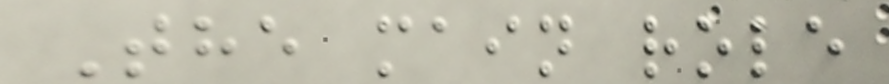The main role
